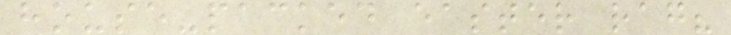house-packed easter rag?
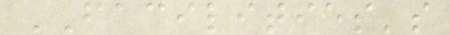FACILITIES's
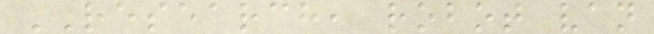RESEARCH, robot van
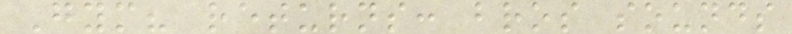Gym? returns: bros sounds
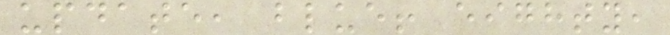update, blue! eighty,
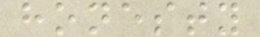honesty
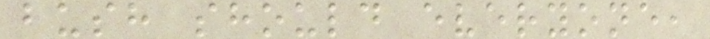bush should everyone,
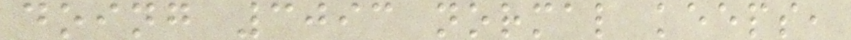doing 3093 normal keeps,
